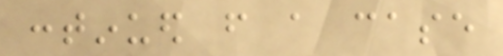continued from a case
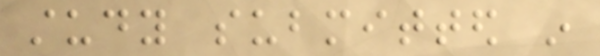study submitted in
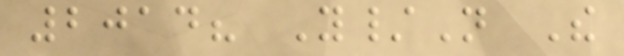2014? Y/N The
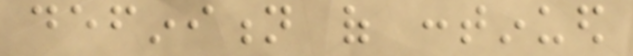definition of continued
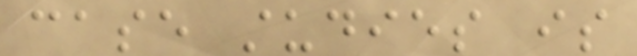case studies is
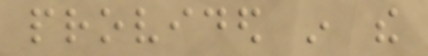provided in the
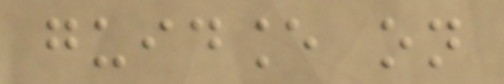guidance on
